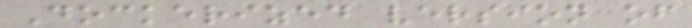Dockerized version of
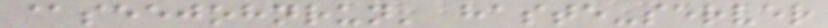@seejohnrun' haste-server
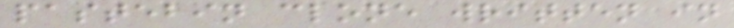pastebin clone written in
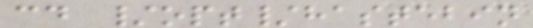cd /opt/hastebin
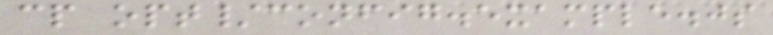cp opt/config.example.js
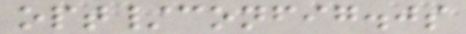opt/config.js
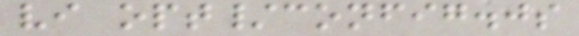vi opt/config.js
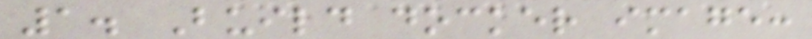1. Build docker image:
